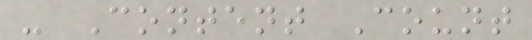- Content Count
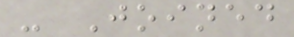- Joined
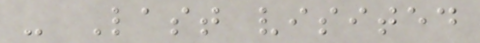- Last visited
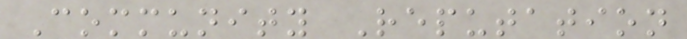Community Reputation
